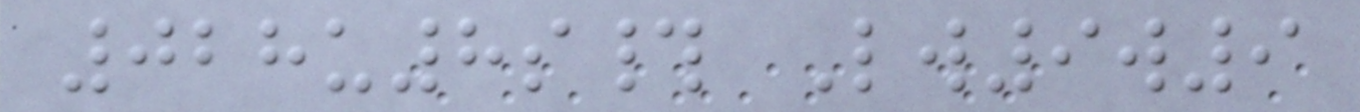028u8s# Lw9w9
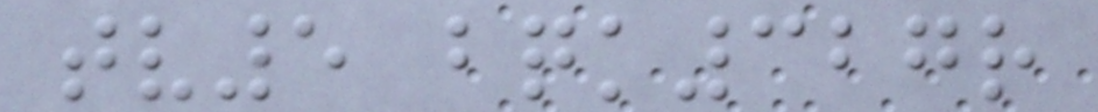tv5 bqk327r
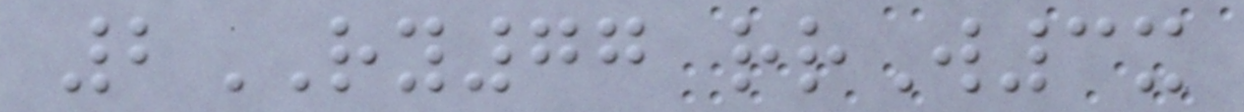2RY77 rrW3x
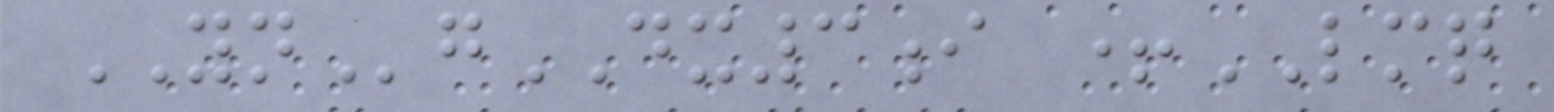YNgDX3i +LMQ
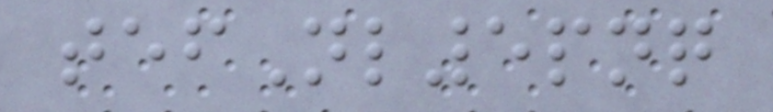tefNl5pnq
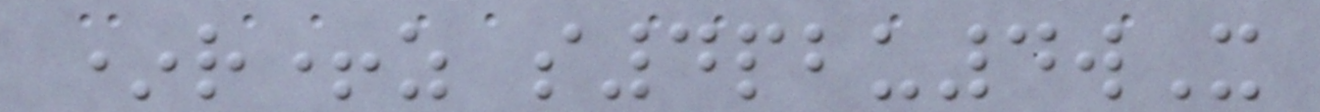*r+z s4pbu4wX
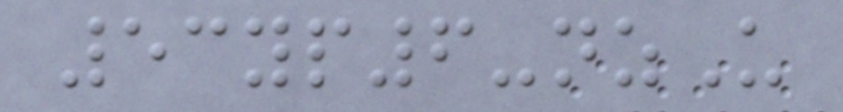53yp6-nzU
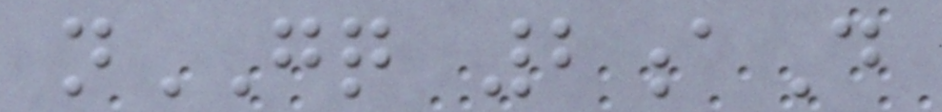nGQ 2aD
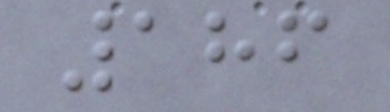186
